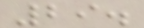29.
